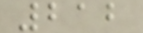212
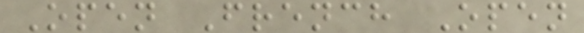Open French Open
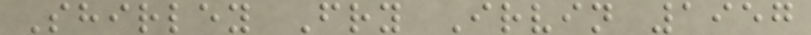Shirley Fry Irvin 1957
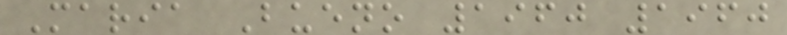Maria Bueno 1960 1960
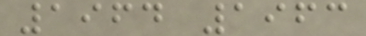1964 1963
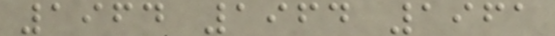1964 1964 1961
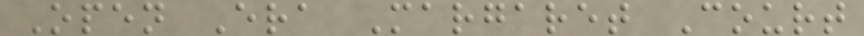Open Era Margaret Court
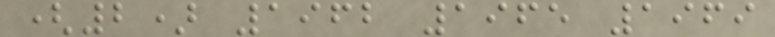(2) 1962 1965 1969
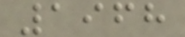1968
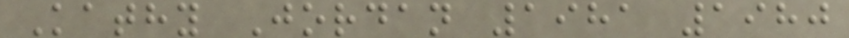Kathy Jordan 1981 1980
